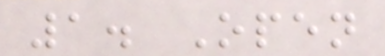1. Open
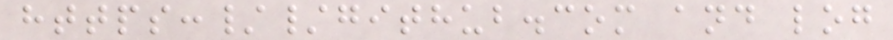https://github.com and log
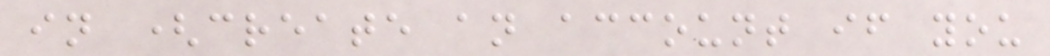in (create an account if you
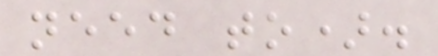need to).
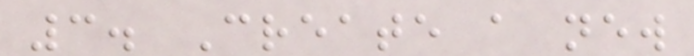3. Create a new
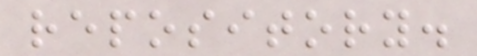repository.
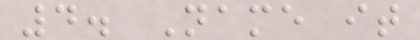4. Name it
